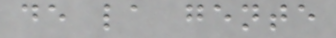de la gente
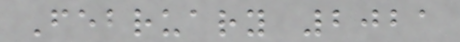February 2021
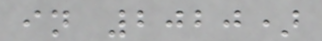in 2020)
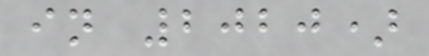in 2020)
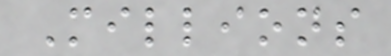Millions
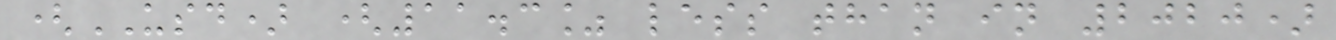(USD) (11.3% less than in 2020)
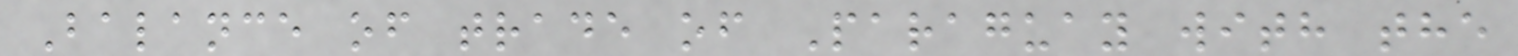Balance of trade of Paraguay with the
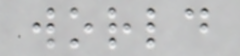world
